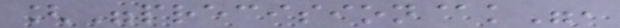["precision@k",
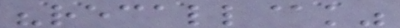"recall@k"
